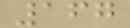167
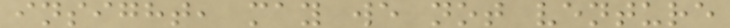insight, may we not venture
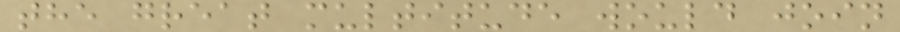the great multitude would join
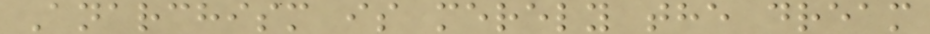Anarchism is merely the dream
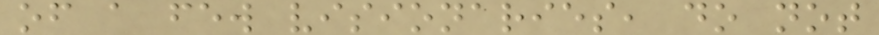of a few visionaries, do not
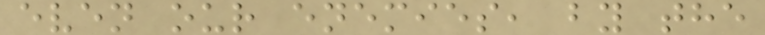even our enemies, by the
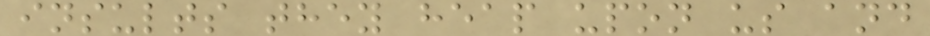insults they heap upon us and
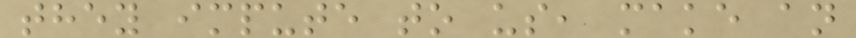they impute to us, make an
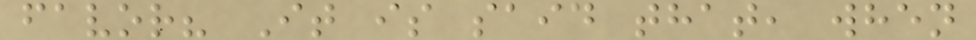favor? It is said that, when
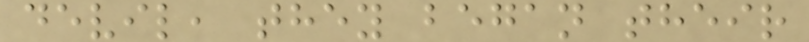devil, they began their
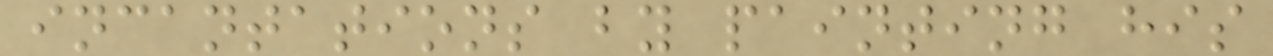incantations by painting his
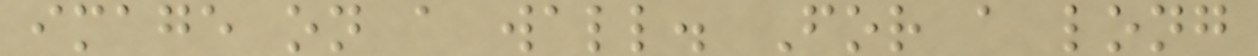image on a wall. For a long
